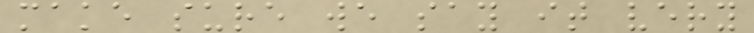make sure we say it very
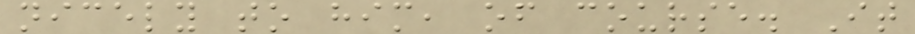nicely to him, of course. It
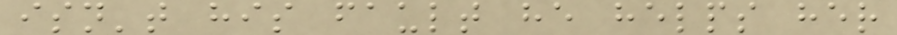isn't his fault he helps her
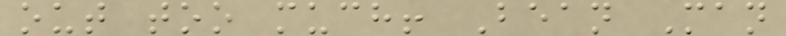out too much! Bean Man
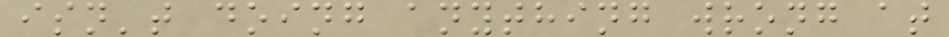isn't doing anything wrong at
